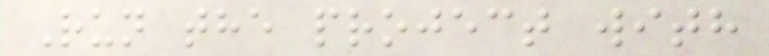Run the project with
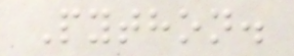Python.
